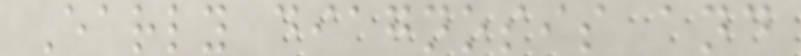Early diagnosis and
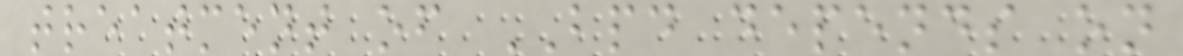treatment of BPD depends on
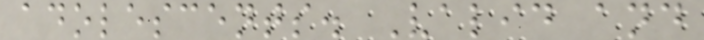adolescents. Valid and
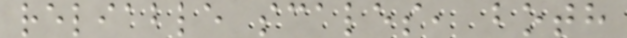reliable scales, both
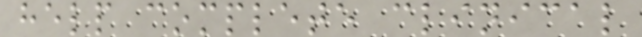help complete clinical
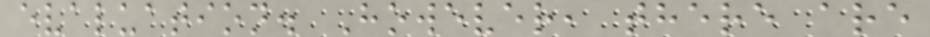evaluation. However, there are
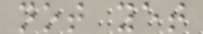not yet
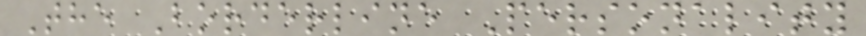The Borderline Personality
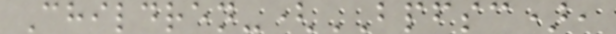Children-(BPFSC),
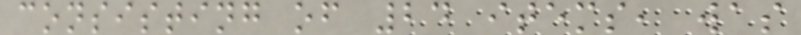consisting of 24 items, was
